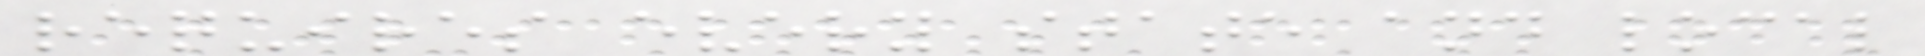requires every state and local
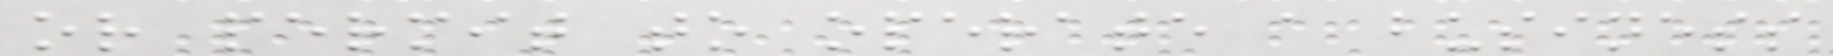or permit to operate a business
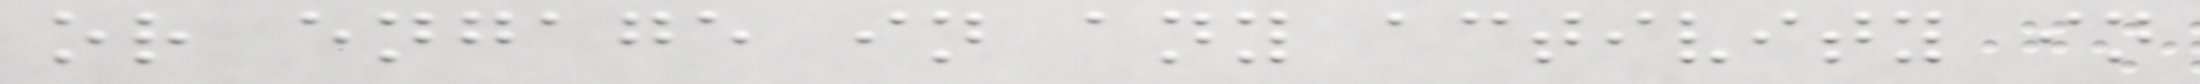or engage in any activity in
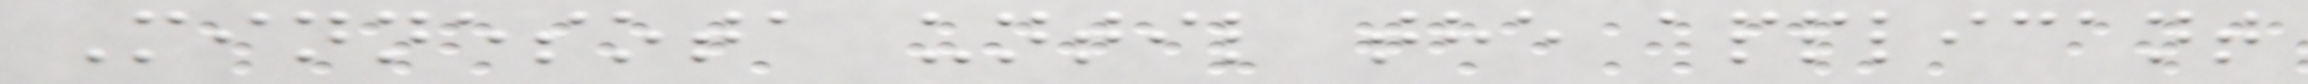Minnesota until the applicant
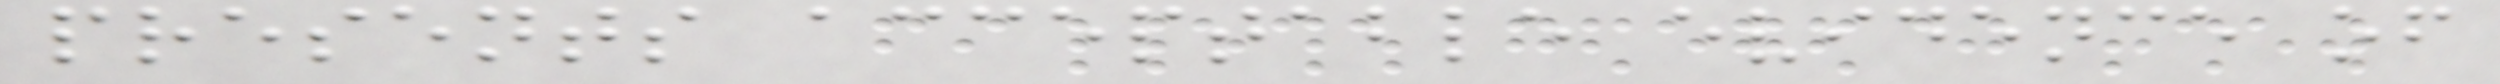presents acceptable evidence of
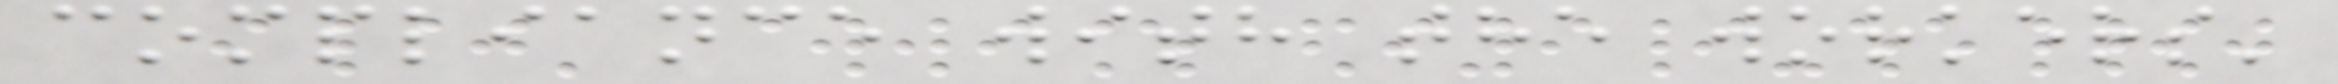compliance with the workers'
